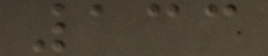133
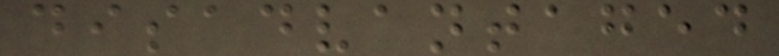disadvantaged
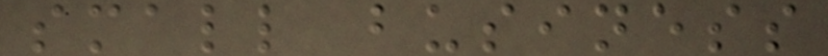small business
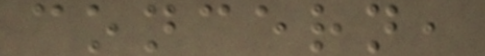concern,
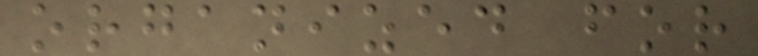organized for
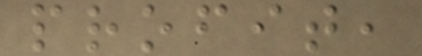profit,
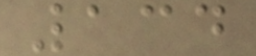134
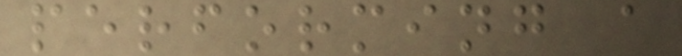performing a
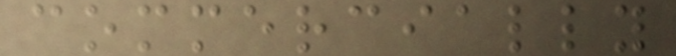commercially
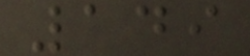149
